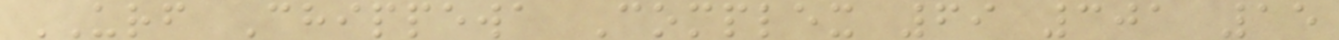URF Chippewa Complex 69 301 15
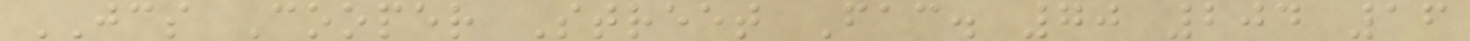JCS Cooper Street Fac. 70 204 16
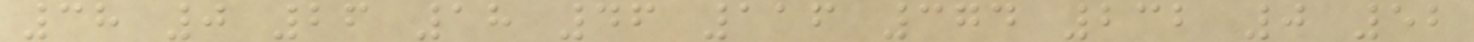38 0 26 18 46 116 374 232 0 52
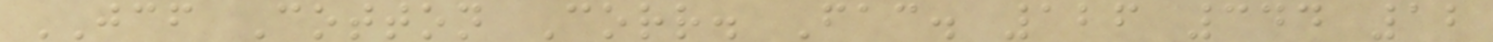JCF Cotton Corr. Fac. 126 344 12
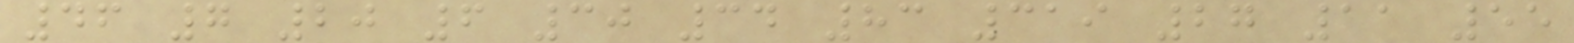46 7 20 6 30 34 83 319 27 11 55
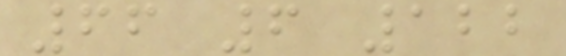66 6 122
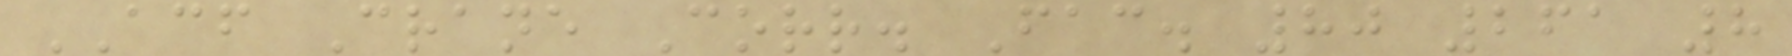ACF Crane Corr. Fac. 80 261 8
